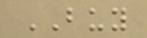BUY
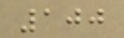100
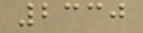2330
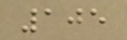105
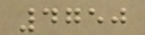4750
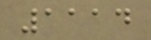1114
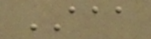AAA
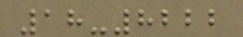18-8222
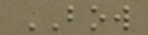BOW
